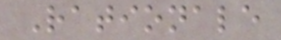Rationale
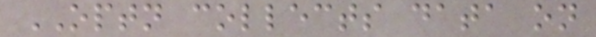OPTN collects data on
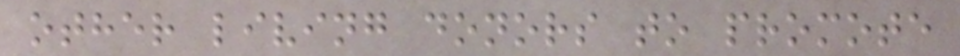other living donors to promote
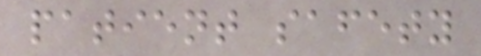patient safety
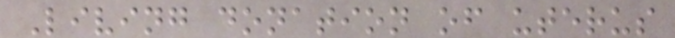Living donation of uterus
